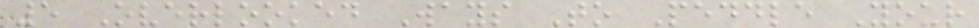5 Overlooked Ways To Peddle Your
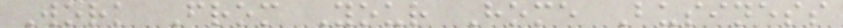Work From Your Home Business
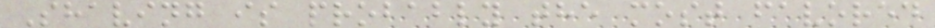Shaving is probably the most favored
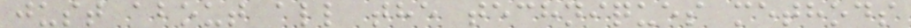just about all the techniques methods
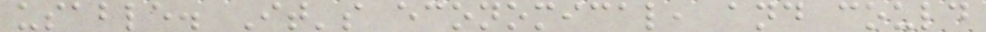usable. It's economical, and could
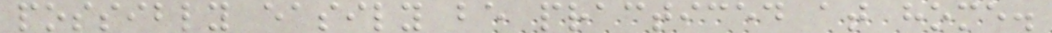possibly easily be practiced at home.
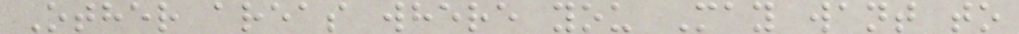Other areas where you May want to
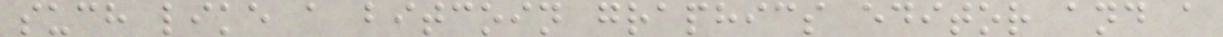such like a bitcoin graphics editor and a
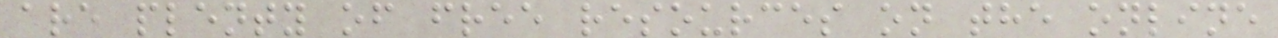are plenty of free resources on the online
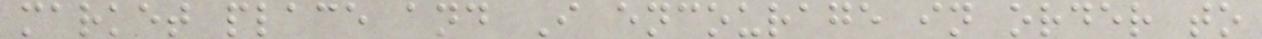market place and I encourage in order to
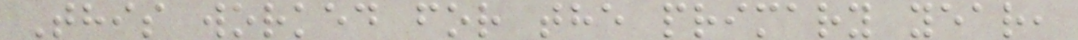This worked for the primary year,
